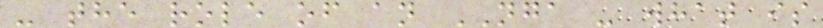- the role of an NGA - what is
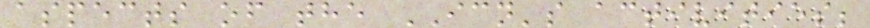aspects of the ICN's activities;
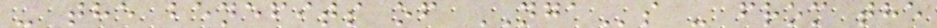- the benefits of NGAs - from the
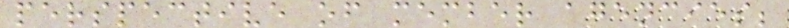perspective of member agencies;
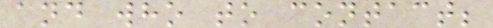and who to contact;
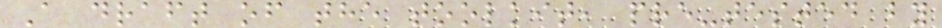A draft of the toolkit, pre-tested by
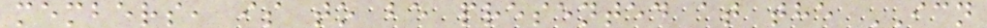members, is to be presented at the ICN
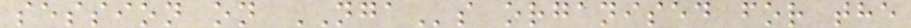session on NGAs organised for the
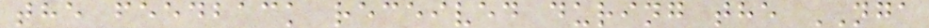the feedback received during the NGA
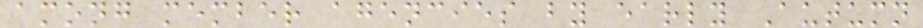among member agencies by early Autumn
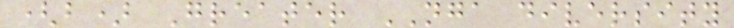(b) Greater NGA diversity
